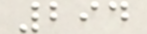294
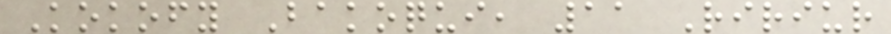Kokofy Bakoqui, 11 Ririur
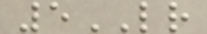5LR
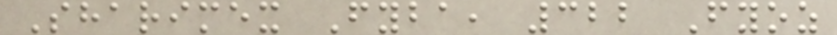Sharimex Fyba, 322 Fyoz
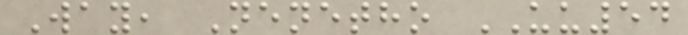Way, Nenetho UU54
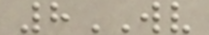8WV
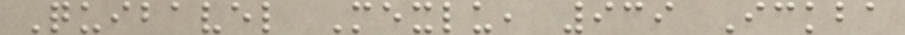Quibavel Mexlu, 939 Ickba
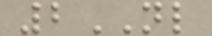2NL
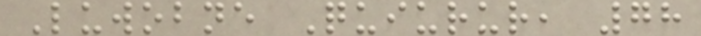Luwobne Quiurur, 78
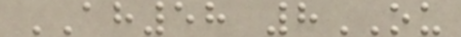AH58 8OU
